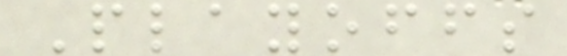Playoffs
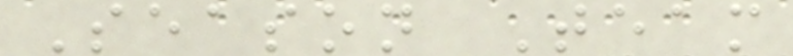Season Team
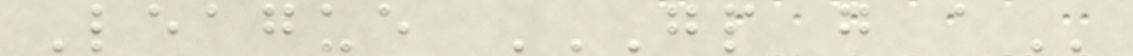League GP G A
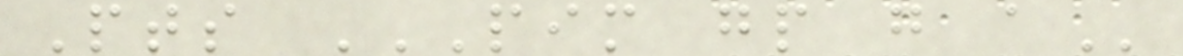Pts PIM GP G A
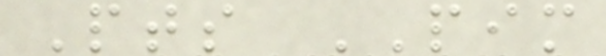Pts PIM
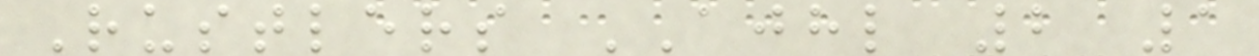Rustlers AJHL 2 1
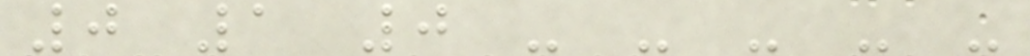0 1 0 - - - - -
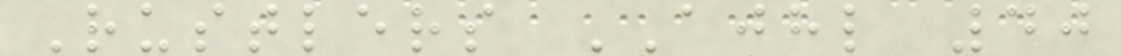Rustlers AJHL 40
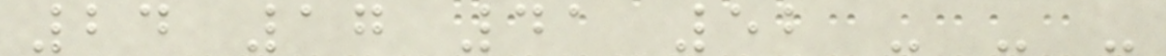24 17 41 52 - - -
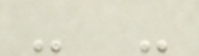- -
